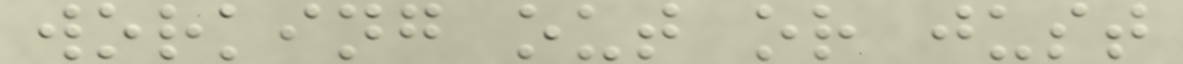working out or just
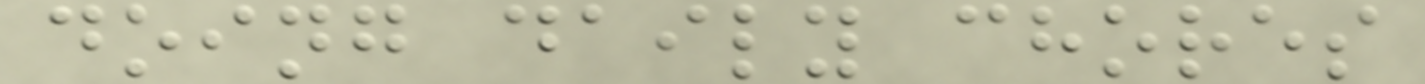doing daily chores
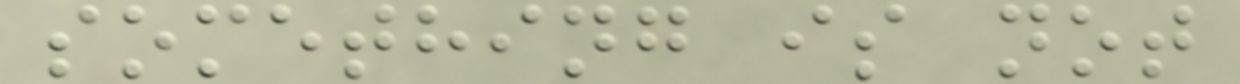something is not
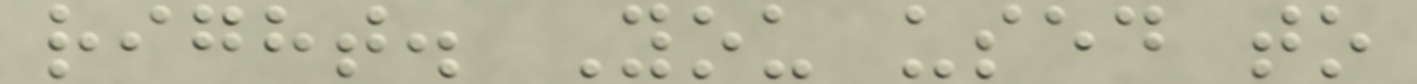right. You used to
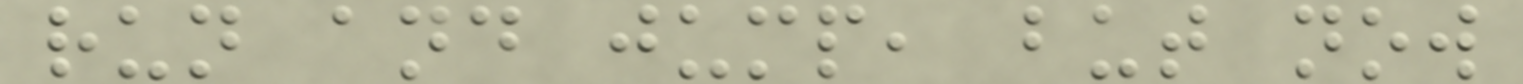run and jump, but now
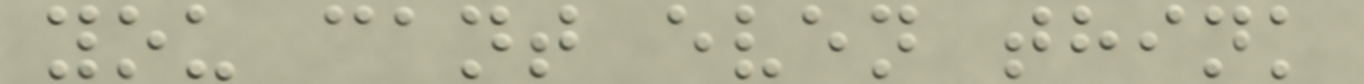you cant even think
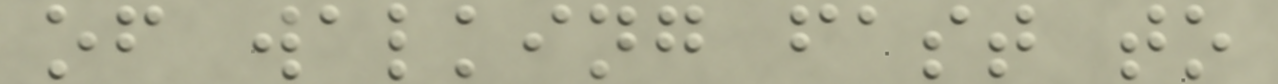of walking fast to
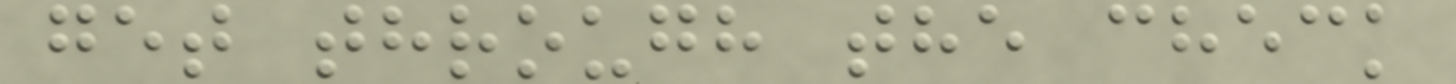get through the check
